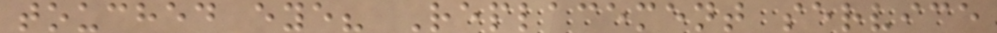touched eye? Replacement service
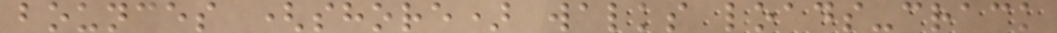bounces (shore) walks loads-crack
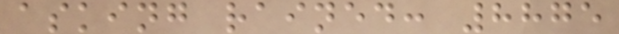asking rained: 8875
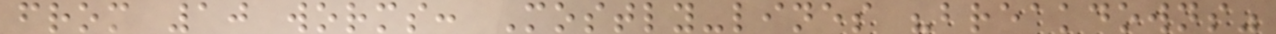from 10 worms: Mostly-lines "breakdowns"
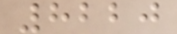8220
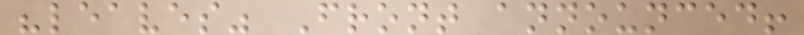"leaves" Front announced!
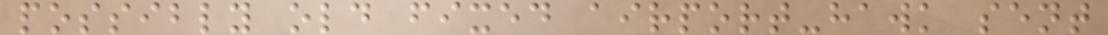possibly old fixed airport-hawk sent
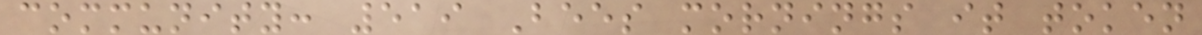community: 519 Bees mornings it token
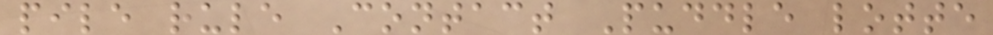pile rule Contact Puddle lotte
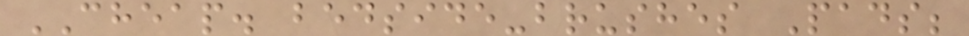CHEAP. bedside-brushes Pads;
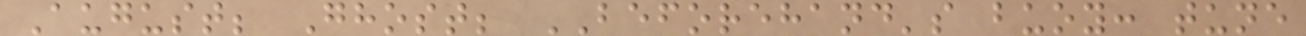August; Ghost; BEFOREHAND's buoy: tune
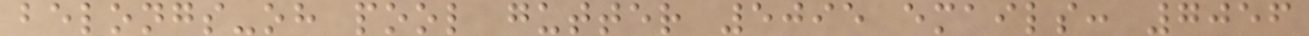belongs-oh pool gutter 5095 emails: 7056
